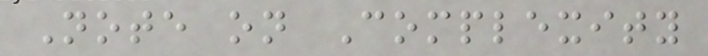Note on Complexity
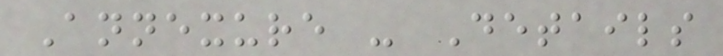Annexure - Details
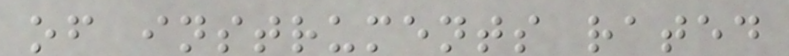of instruments rated
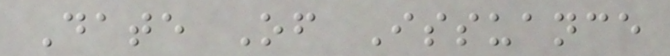Date Of Issuance
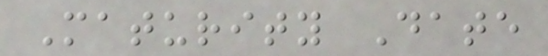Maturity Date
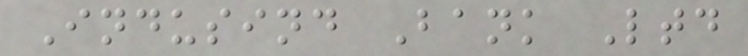Indusind Bank Ltd
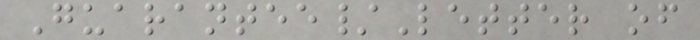Guarantee/Letter of
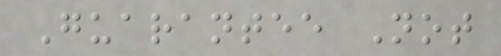Guarantee Not
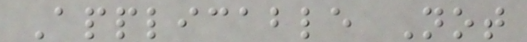Applicable Not
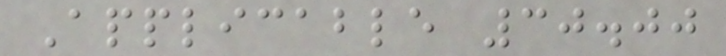Applicable 30.00
